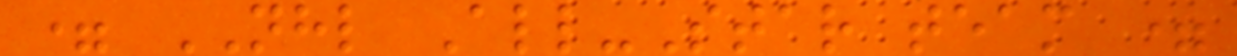= NHL All-Star team =
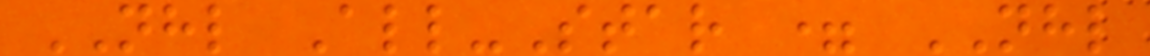NHL All-Star = NHL
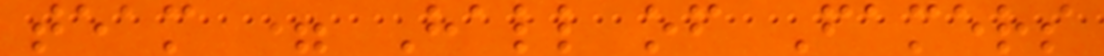team = Hall of Famers
